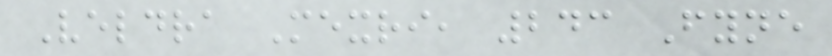Veldra Mexri, 243 Fyne
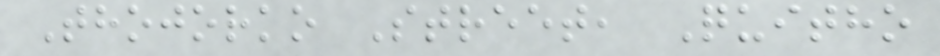Thojorko Street, Quitho
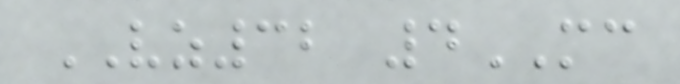VZ32 4MC
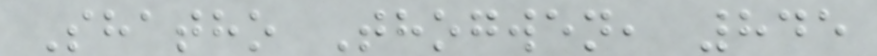Shatho Thogwen, 845
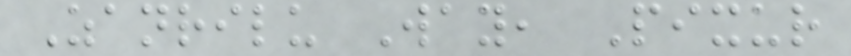Zanrilu Way, Pixur
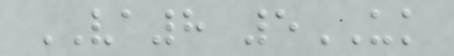VA8 5UK
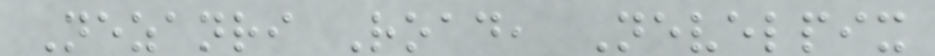Nezanri Road, Nevelpix
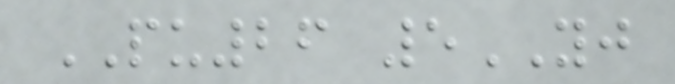PU26 5YJ
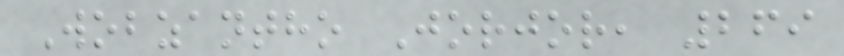Wobzantho Jorjor, 269
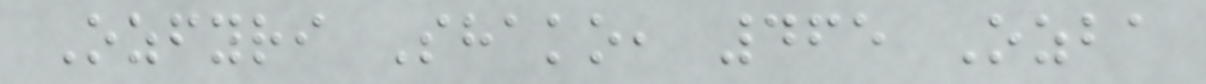Ozfyri Shako, 465 Ozba
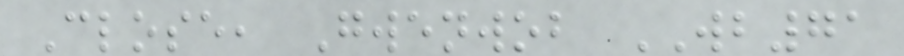Close, Gwenwob WB71
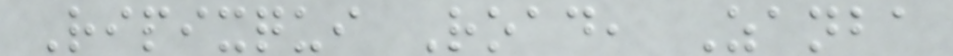Ripixqui Road, Zanba
